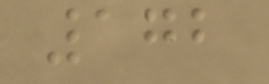172
